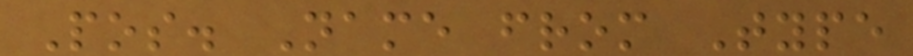Pos. Name from Type
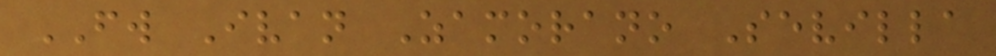FW Ivan Zamorano Sevilla
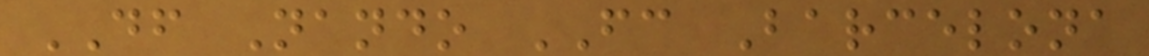DF Nando FC Barcelona
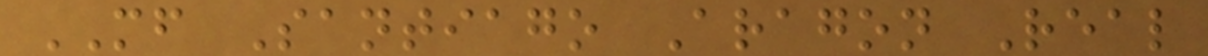MF Santiago Aragon Real
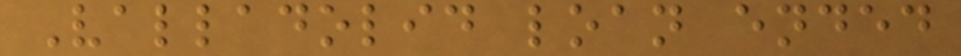Valladolid loan ended
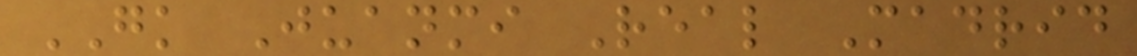GK Juanmi Real Madrid
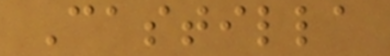Castilla
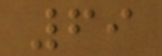69
